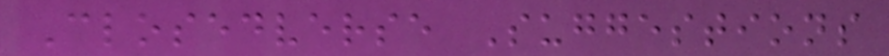Closedverse Suggestions
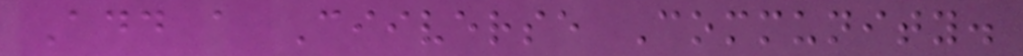Add a Ciiverse Community.
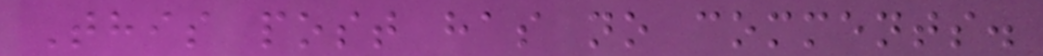This post has no comments.
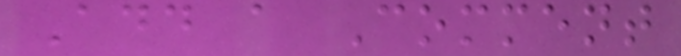Add a Comment
